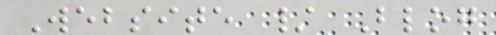Website / Blog
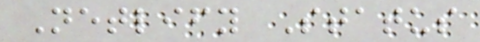Netlify Status
